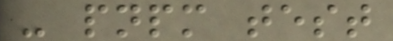- pnpm test
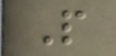P
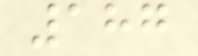187
